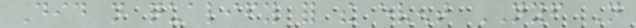Did not qualify for the event NYF Not
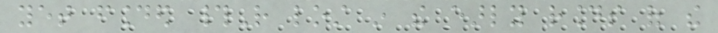yet founded #R lost in the early rounds of the
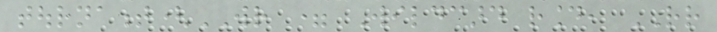tournament(WR = Wildcard round, RR
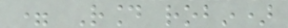= Round robin)
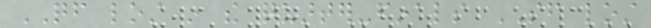QF lost in the quarter-finals SF lost
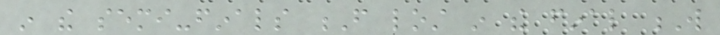in the semi-finals F lost in the final W
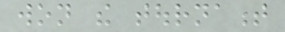won the tournament
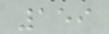159
